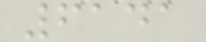6141
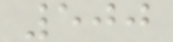500
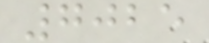7025
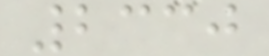2330
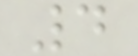4
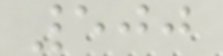500
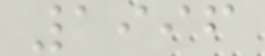1996
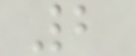2
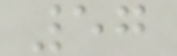57
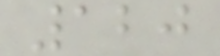120
